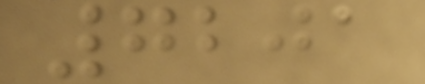7201
